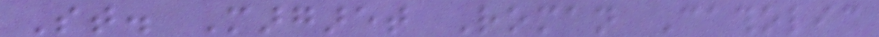St. Margaret Roman Catholic
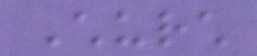Church
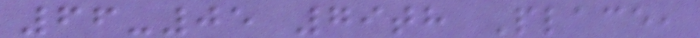66-05 79th Place,
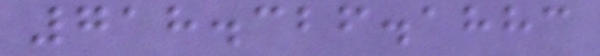718.326.1883
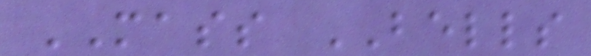MASS BELLS
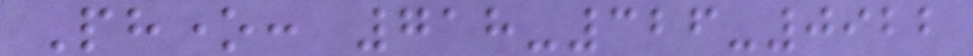Phone: 718-326-0922
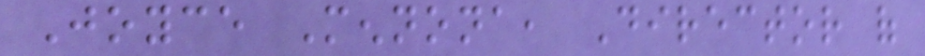Joyce Mennona, Director of
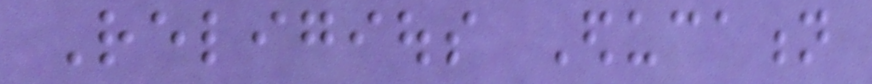Religious Education
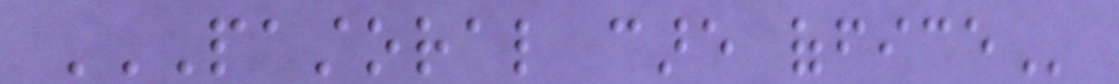PASTORAL CARE OFFICE
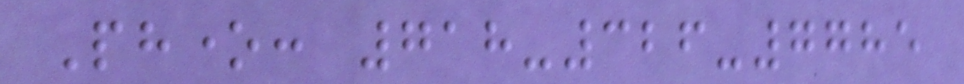Phone: 718-326-7785
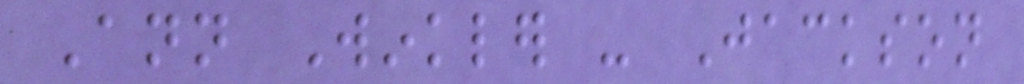Ann Winkler - Jackson
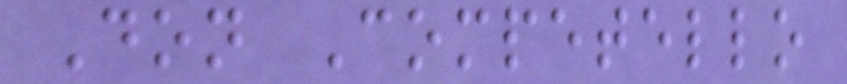Don Competello
